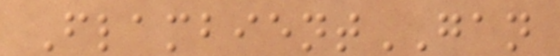FlambientGAN
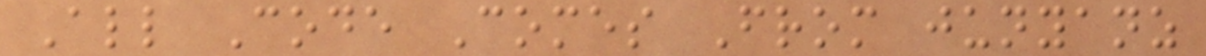All Code Comes From junyanz
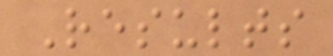Results
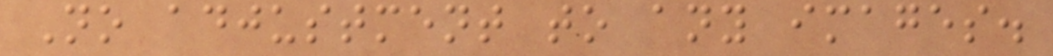No adjustment to any images.
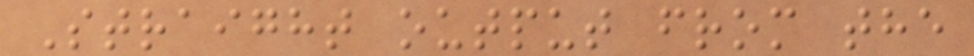Straight output from the
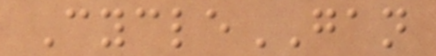CycleGAN
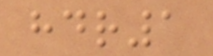hdr1
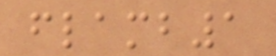flamb1
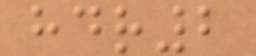hdr2
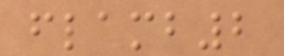flamb2
